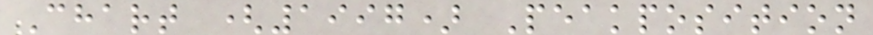Chart (1997) Peakposition
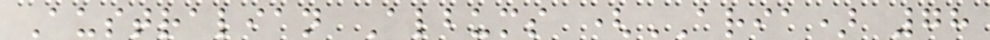Australian Albums (ARIA) 78
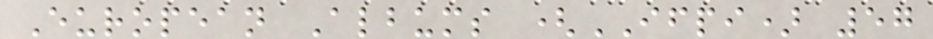European Albums (IFPI) 57
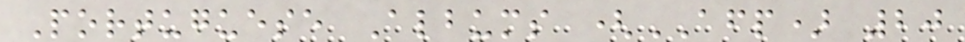Portuguese Albums (AFP) 20
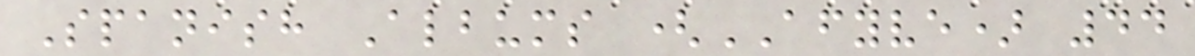Spanish Albums (AFYVE) 44
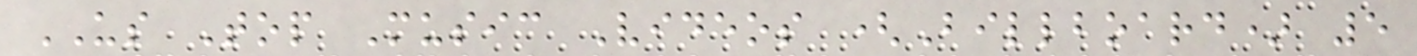US Top Music Videos (Billboard) 5
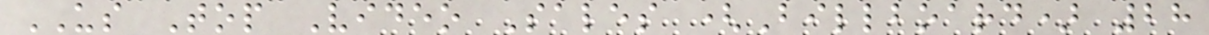US Top Video Sales (Billboard) 28
